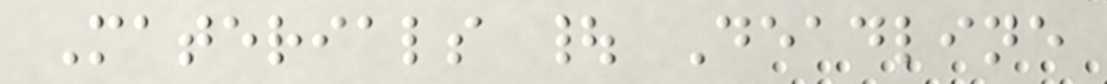Materials | Deadline
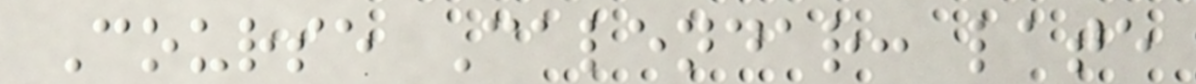Course Calendar: late
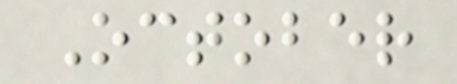October
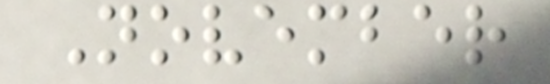November
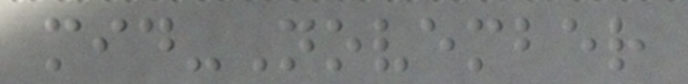mid-November
